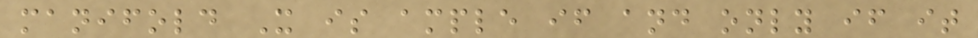manifold X is ample if and only if it
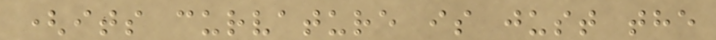(its curvature is just the
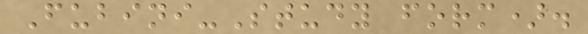Fubini-Study form).
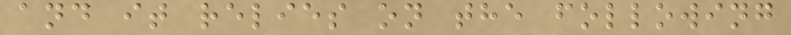and it relies on the following
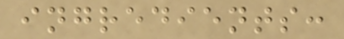ingredients:
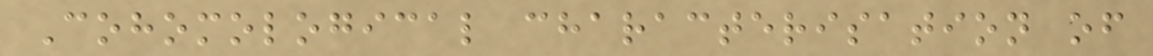Cohomological characterisation of
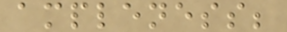ampleness;
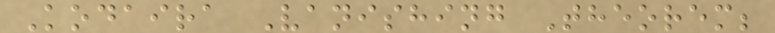Kodaira Vanishing Theorem;
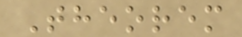Theorem
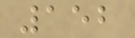152
